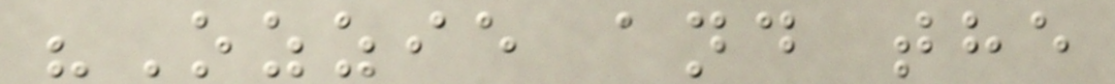"Ozzie and the
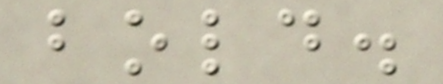bold.
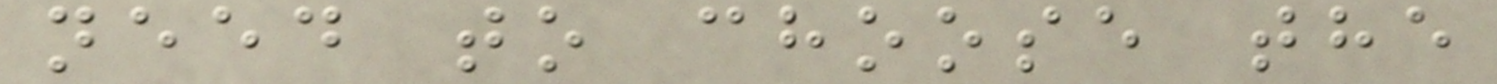need to choose the
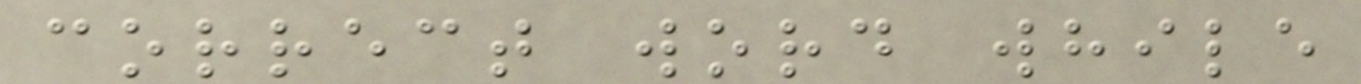correct word while
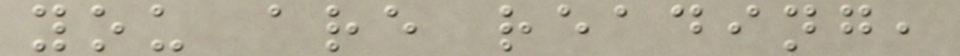you are reading,
